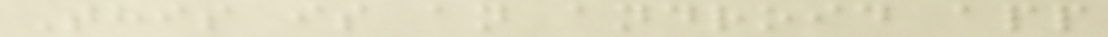This is an android app
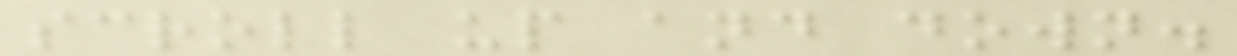scroll up and down.
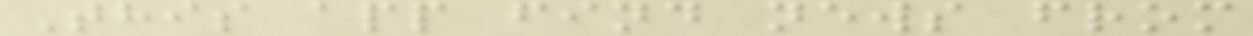This app find news from
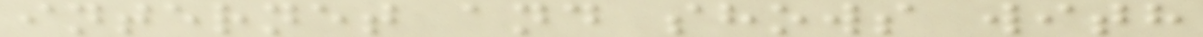internet and shows with
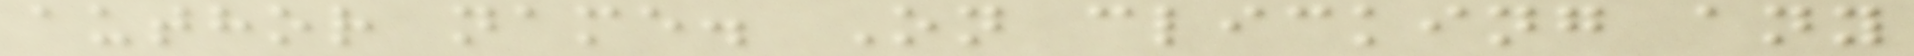author name. On clicking any
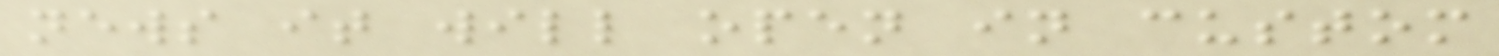news it will open in custom
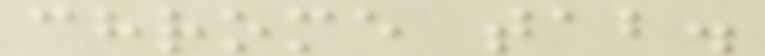chrome tab.
